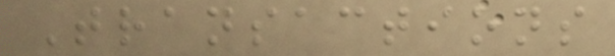Transactions
